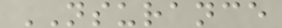NSURANCE
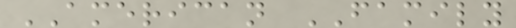AMERICAN FAMILY
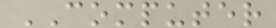COMPUTER
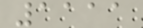1111
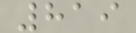819
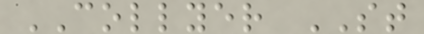COLLYER ST
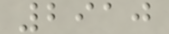2910
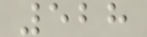528
